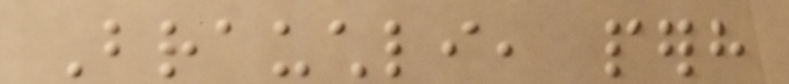Brauchli, perhaps
